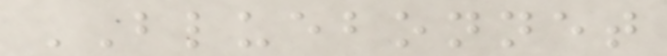BLUEBONNET
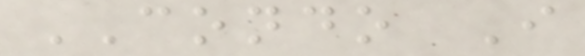CONDO I
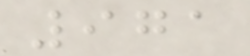971
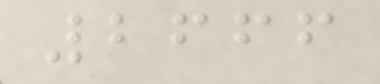2666
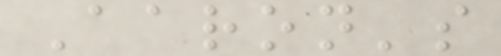Aaron's
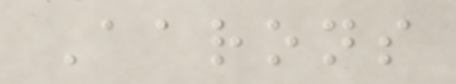Aarons
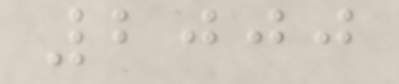2000
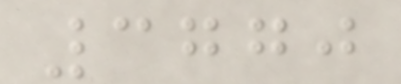3770
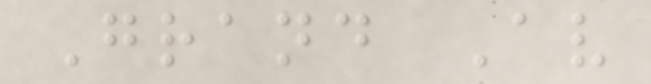Grand Av
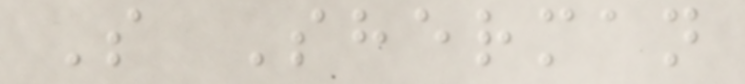S Sherman
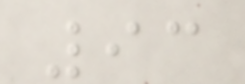93
